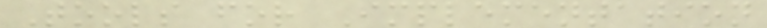Tools for Implementation
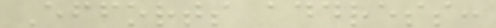Efforts address:
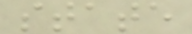state
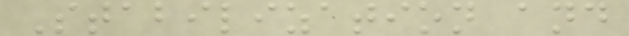Stabilization and
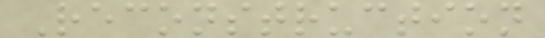Reconstruction
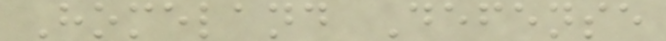Homeland Defense
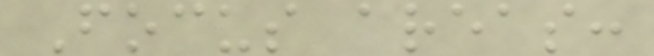Focus areas:
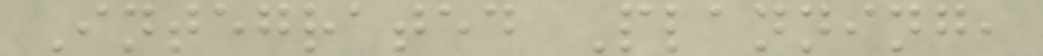Integrated Planning,
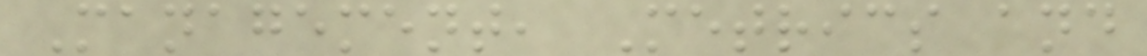Management, Metrics and
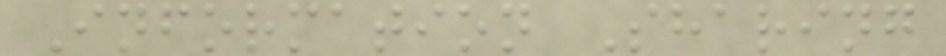Information Sharing
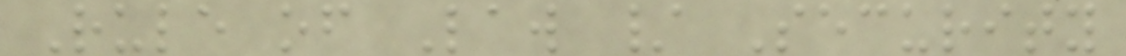Rule of Law / Security
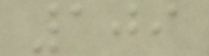109
